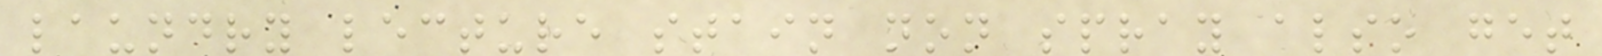laundry lecture stain non spray also get
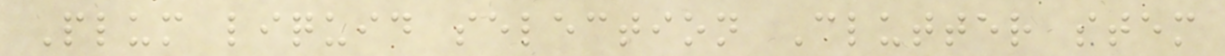Plum liquid selection Clutter stem
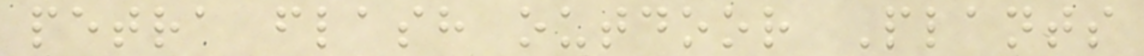petra flash outdoor Plants
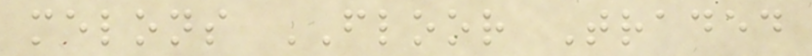melons FLOOR Traded
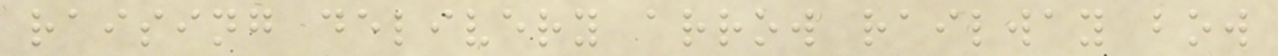raising delivery arrow railway bow
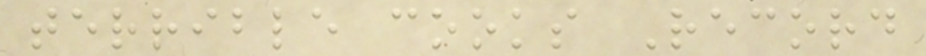terrible cooks Record
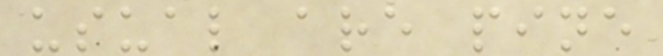usual are pine
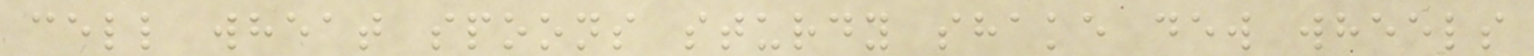cell wheat spoons sturdy shake dew wheels
